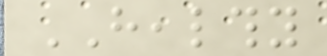HEALTHY
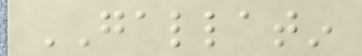GALLATIN
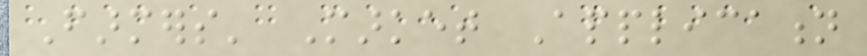Farmers' Market Application
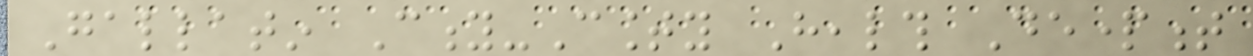Gallatin City-County Health Department
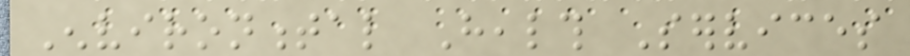Environmental Health Services
